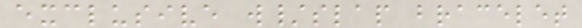exclusive w/slap bracelet
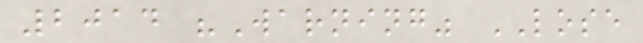2014 "Warning" LOSE
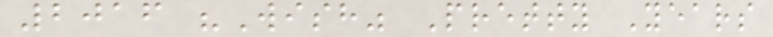2016 "Wish" Pretty Years
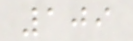109
